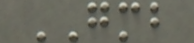GMB
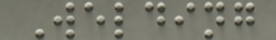Welding
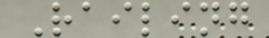Railing
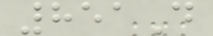851D
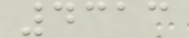4313
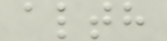alth
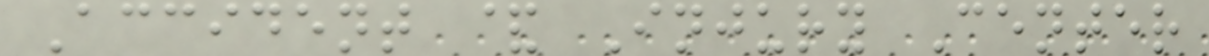Accident & Injury Center
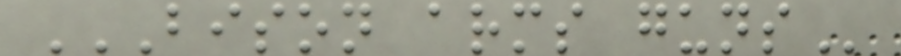BISON ARMS GUNS
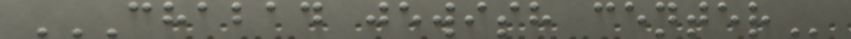CHABAD JEWISH CENTER
